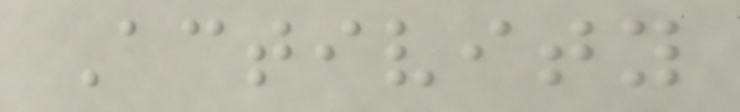Activity
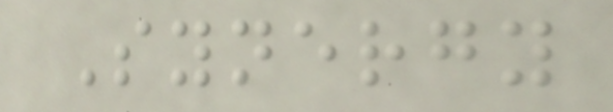Synergy
